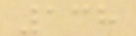138
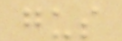gus
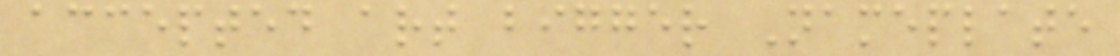accepted art bigger Nameplate
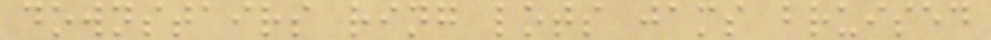downstairs ring lots jams bruised
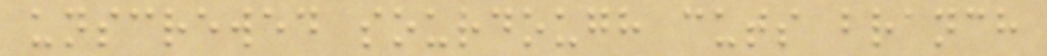unscrewed sourdough cuts branch
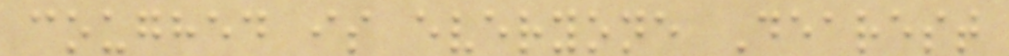coughed is everyone Dearest
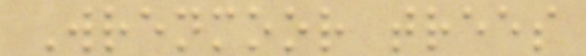Wrenmoor trees
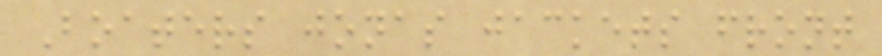Boaters jonas jackets front
